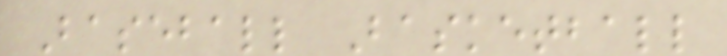Baseball Basketball
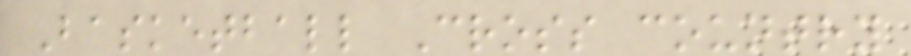Basketball Cross country
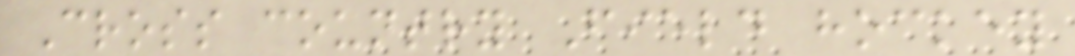Cross country Field hockey
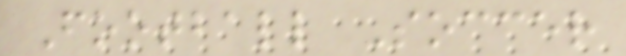Football Soccer
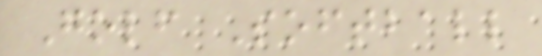Golf Softball
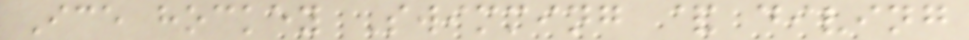Ice hockey Swimming & diving
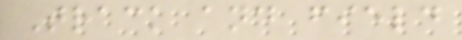Track and field
